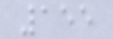155
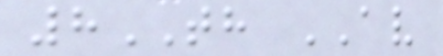8TH AV
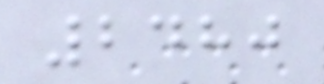2480
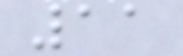11
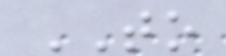TO
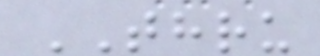THRU
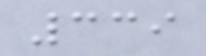339
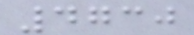4730
